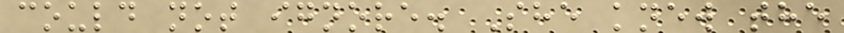could not ignore. She knew the
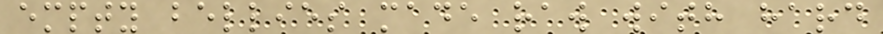empty bellies made raw with hard
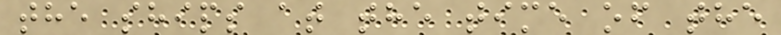the ships at the time of the
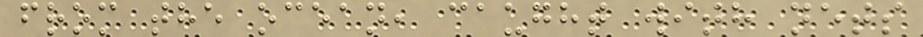from the ocean, caught with nets
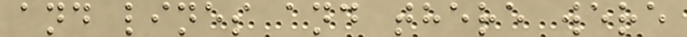and lines and there were
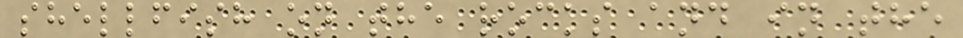shellfish on the rocks and in the
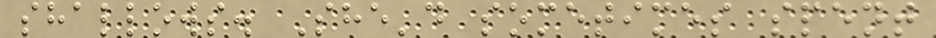shallows. She'd sometimes spent
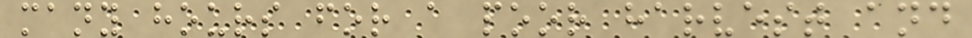many hours for a poor harvest and
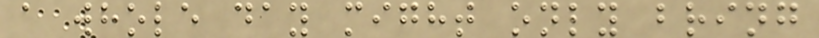a whole day might only bring
